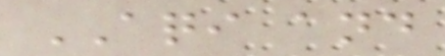AQI and
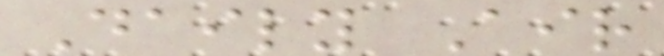Daily Air
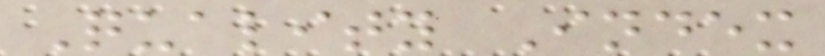Quality Index
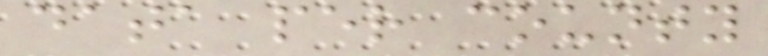data per county
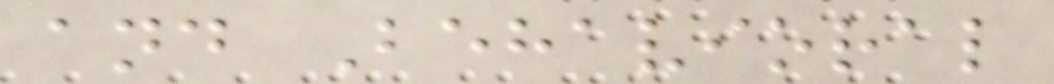and Behavioral
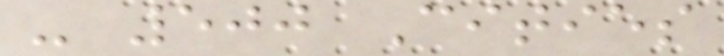- 500 Cities
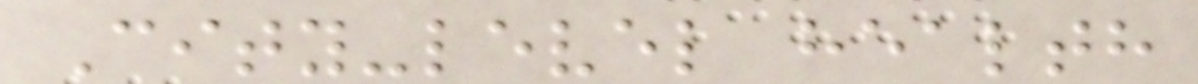City-level health
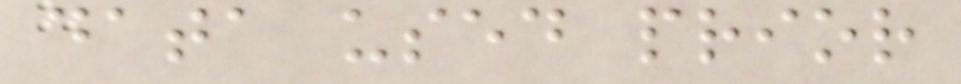data used prior
